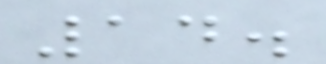14.
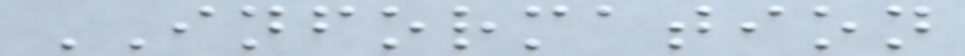INFORMATION
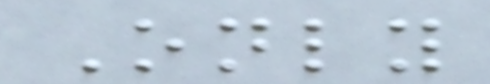Only
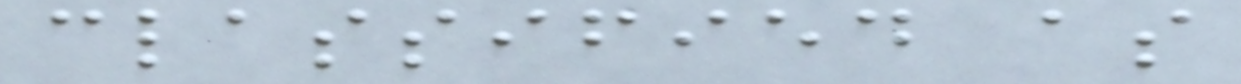classified as
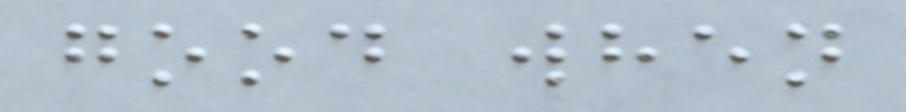good when
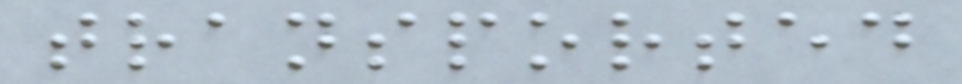transported
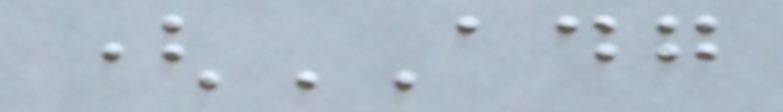(ADG
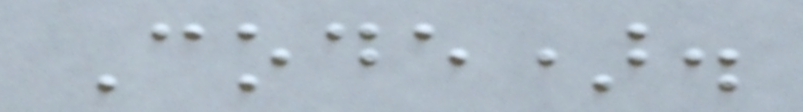Code).
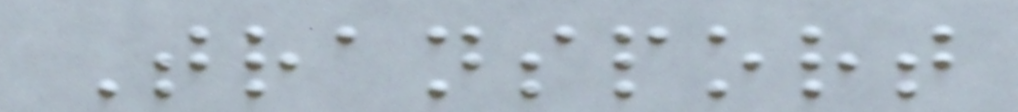Transport
